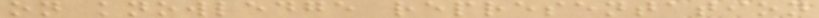on knowledge representation
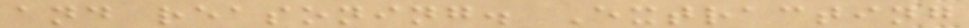and reasoning. Extracting
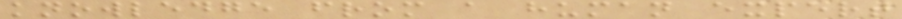knowledge from a human expert
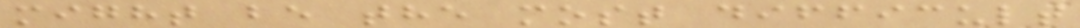might be the most difficult
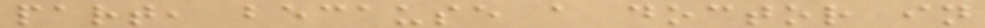part, because a doctor in
